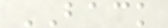BACK
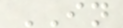IN
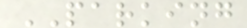PARKING
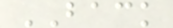BACK
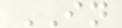IN
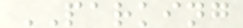PARKING
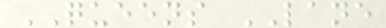QUEENS LANE
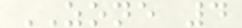ZONE 4
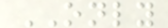ONLY
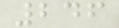246
